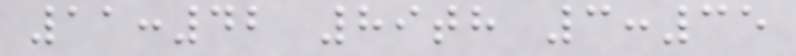11:42 89th 3:35
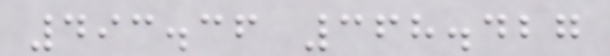493.36 368.427
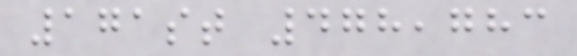171st 478,783
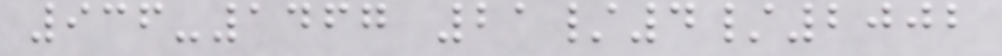936-1467 21/4/2002
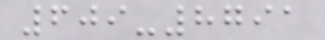609-8791
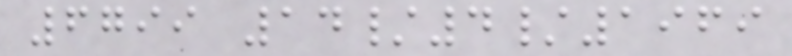6799 14/4/1969
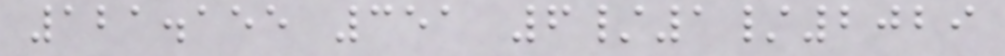121.155 351 6/1/2029
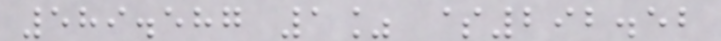589.587 1% $292.52
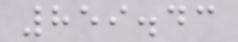859.43
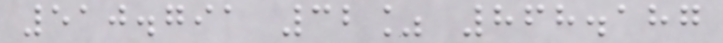510.791 32% 868.187
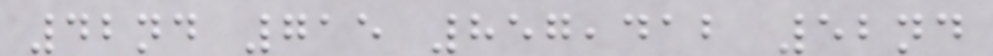42nd 715 857,412 52nd
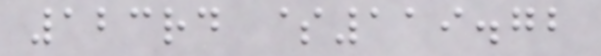123rd $119.72
